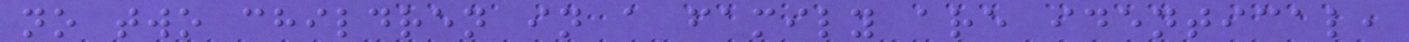no two children in a family are identical,
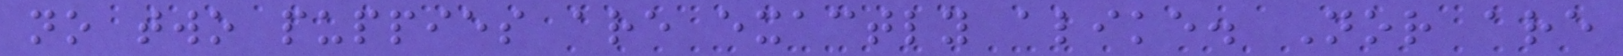no two puppies are exactly alike. Nor are
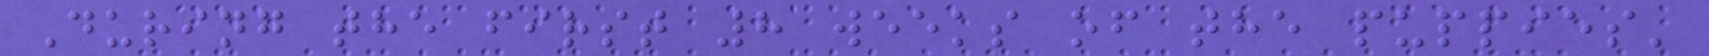During the first 8 weeks of the puppies'
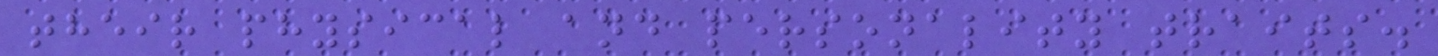their physical and personality traits.
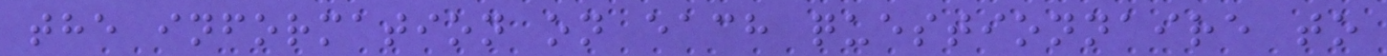the information on each questionnaire to
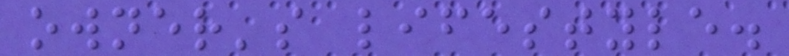owner's lifestyle.
